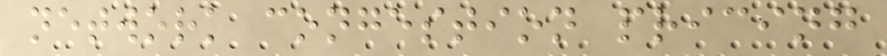network congestion pricing
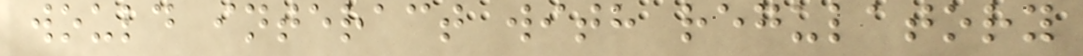would interact with regulatory
